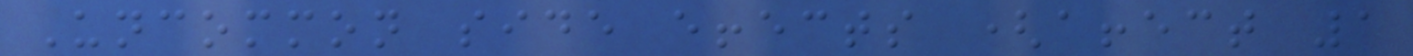Uncommon side effects (affect 1
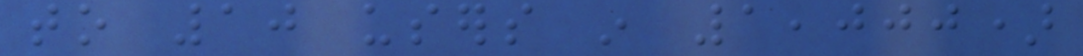to 10 users in 1,000)
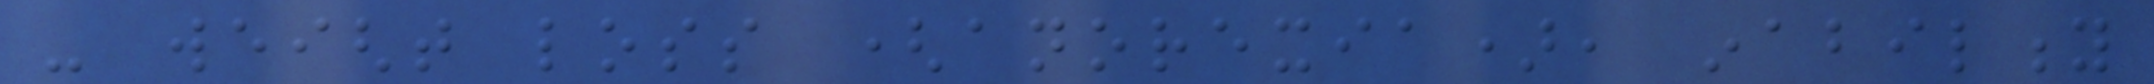- weight loss (anorexia), inability
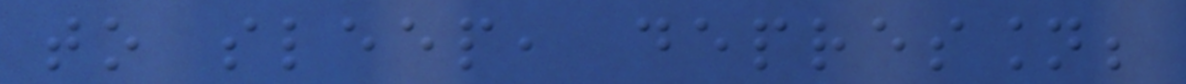to sleep, depression;
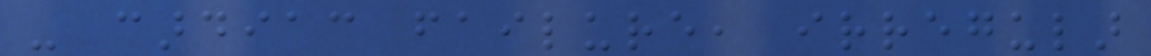- cardiac failure, irregular
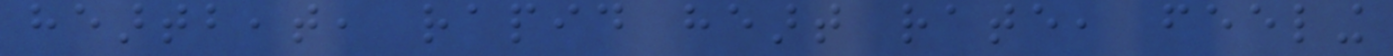heartbeat, rapid heart rate, feeling
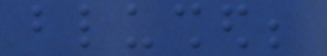blushed;
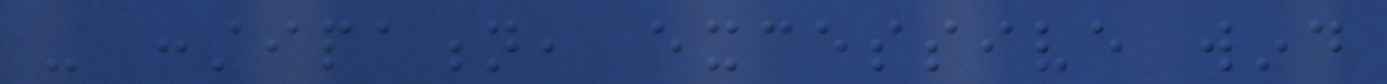- constipation, excessive wind
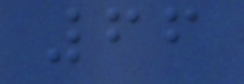66
